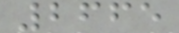2665
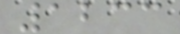1233
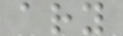ary
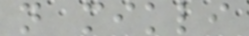n mikli
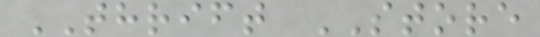THRIFT STORE
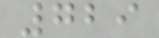729
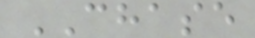CHASE
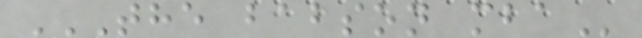THE BABSON MBA
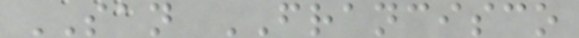SAN FRANCISCO
